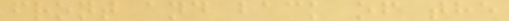front and back of the
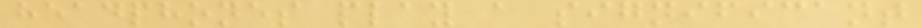headphones play a significant
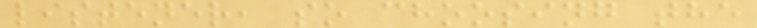listener, so choosing the
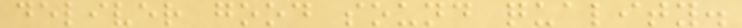deliver good sound quality.
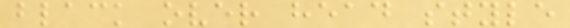black over head style
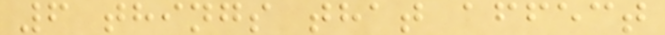6 things that affect
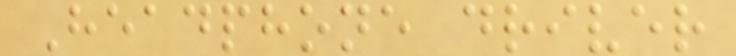Headphone driver
